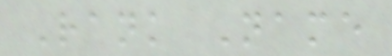Rank Name
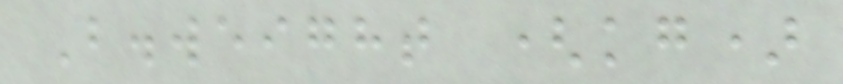B.weight (kg)
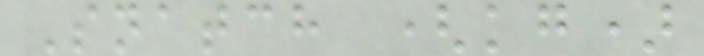Snatch (kg)
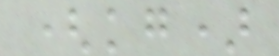(kg)
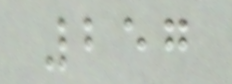257
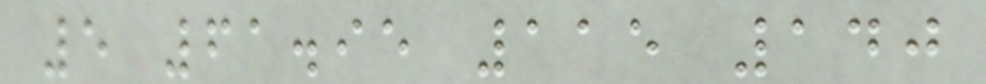5 61.95 115 140
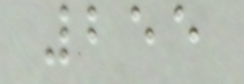255
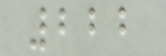222
